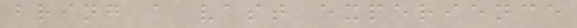bring a vast experience
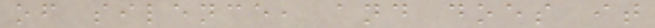of silence, and does it
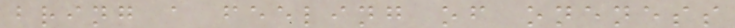bring a feeling of oneness
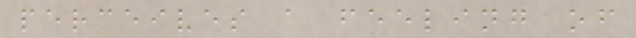perceives a feeling of
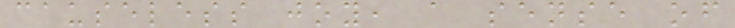causeless joy, a sense of
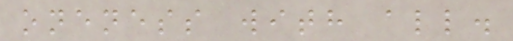oneness with all.
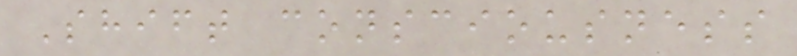Shift consciousness
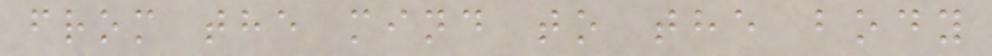from the mind to the body
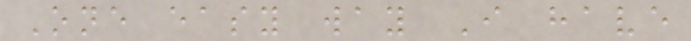One easy way I have
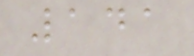141
